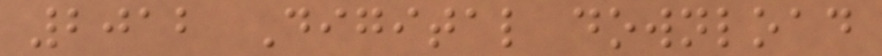2012 Digital download
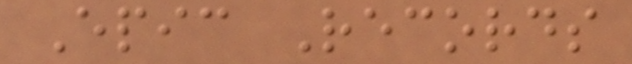Epic Records
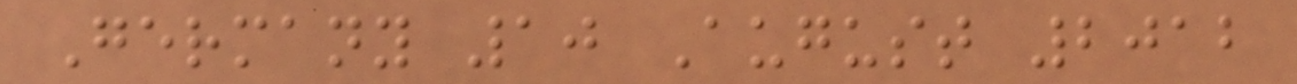Germany 10 August 2012
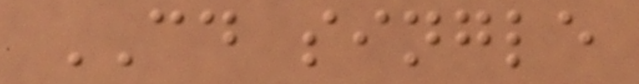CD single
